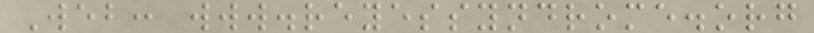Web: www.reyessyndrome.org
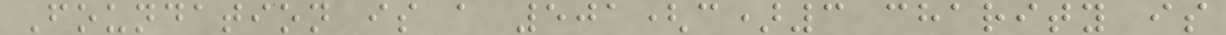Foundation is a 501(c)3 charity is
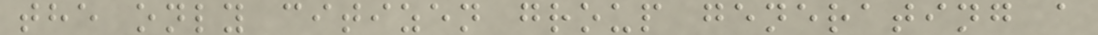the only citizen group generating a
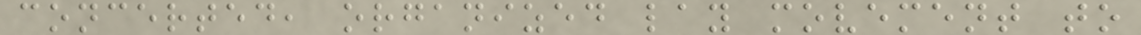concerted, organized lay movement to
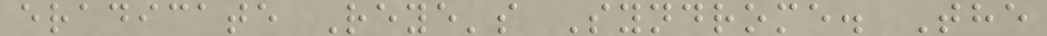eradicate Reye's Syndrome. The
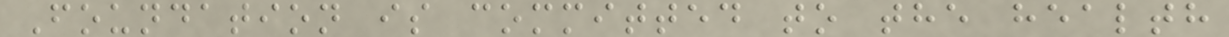Foundation is committed to the health
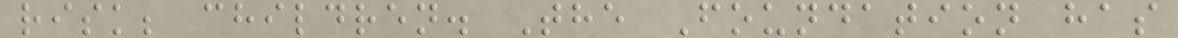risk; children. The Foundation has
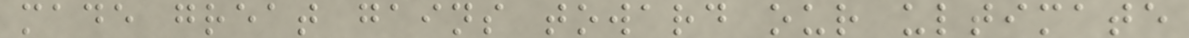made great gains toward our ultimate
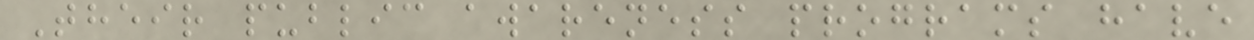Their public awareness programs have
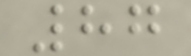87
